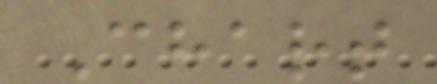Chart
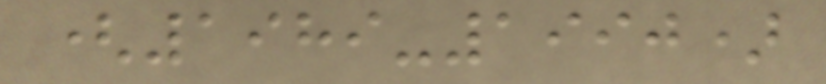(1989-1990)
